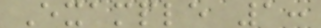Example 1:
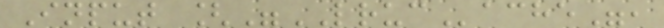Input ["LRUCache",
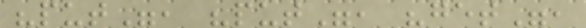"put", "put", "get",
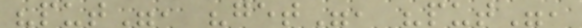"put", "get", "put",
